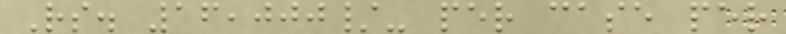Rs. 16,000/- per case per
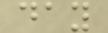day
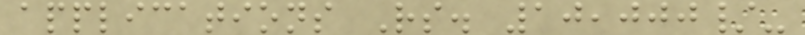applications Rs. 10,000/-
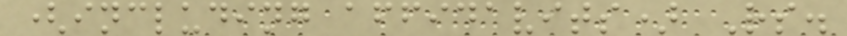(including affidavits) Rs.
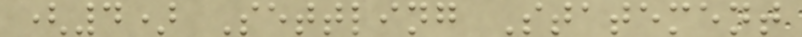(4) Settling Statement
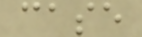case
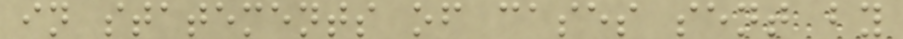in statements of cases sent by
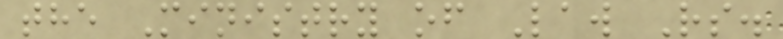the Ministry of Law Rs.
